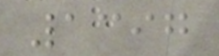1397
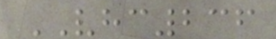VHC236
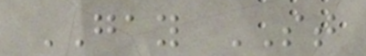GAY ST
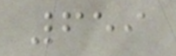659
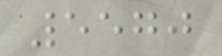5570
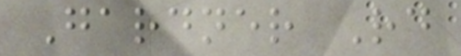Gardner Rd
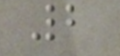2
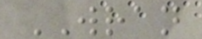WRAN
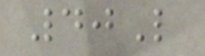40L
